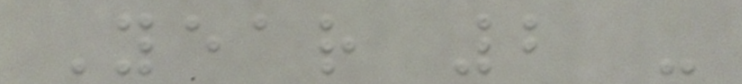Year 2 -
